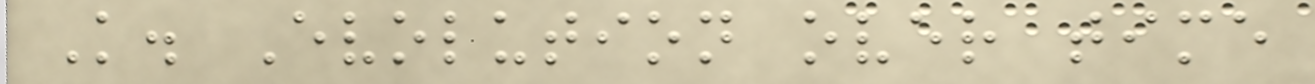K. Evolution over time
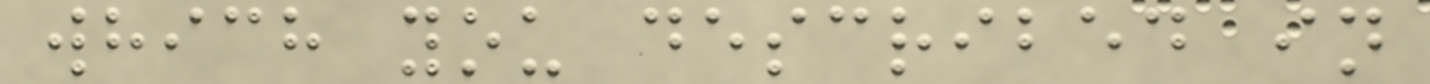which you described in
